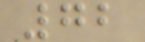72
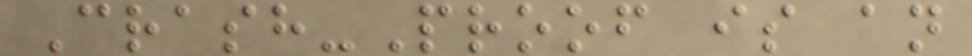Crash-Proof is an
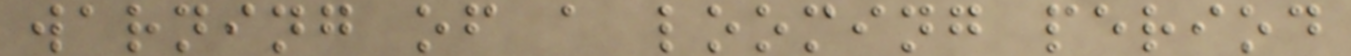warning of a looming period
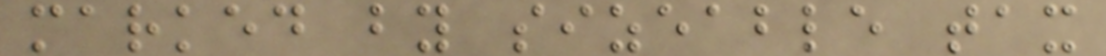marked by sizeable tax
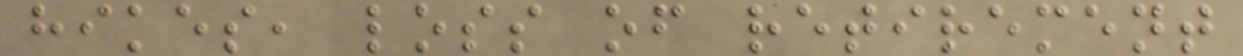hikes, loss of retirement
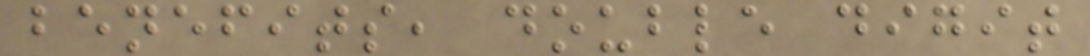benefits, double digit
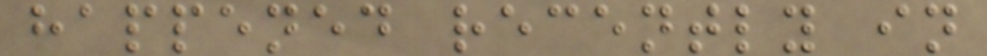happened recently in
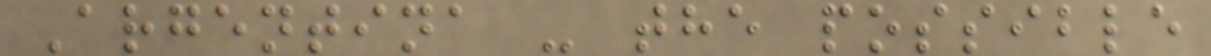Argentina - the possible
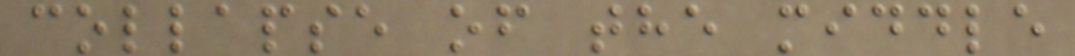collapse of the middle
